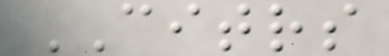CITRS
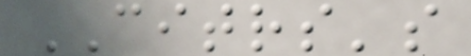CITRS's
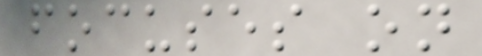focuses on
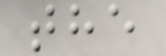the
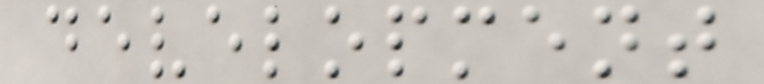development
